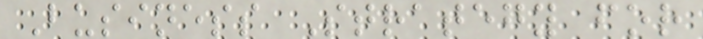Business Strategy for
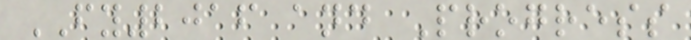FY2016 and Progress
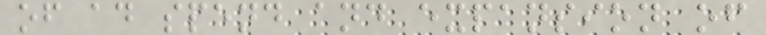of ad spend and expansion of
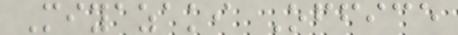Miyazaki Office
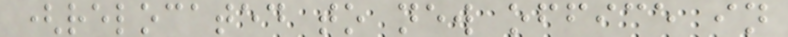(relocated to new office in
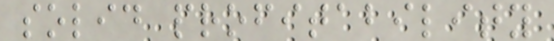solid profitability
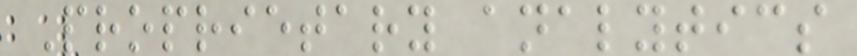Proprietary analytics
